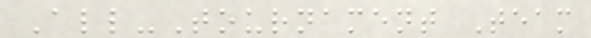All-Tournament Team
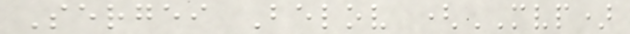Sergei Belov (MVP)
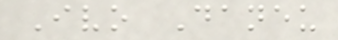Ivo Daneu
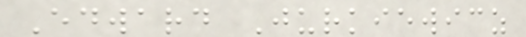Edward Jurkiewicz
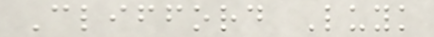Clifford Luyk
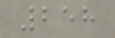258
